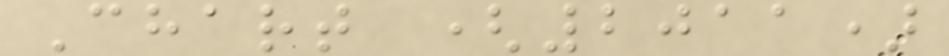Chart (2011)
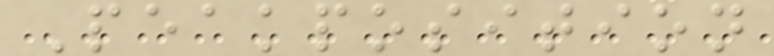Peakposition
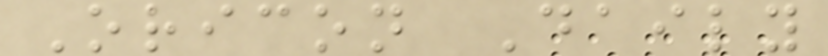Oricon Daily
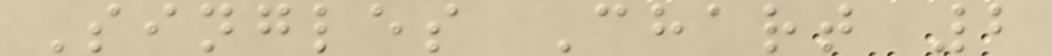Singles Chart 2
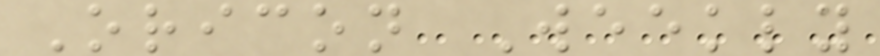Oricon Weekly
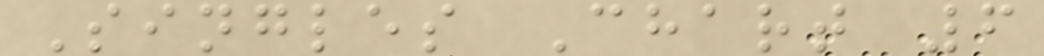Singles Chart 6
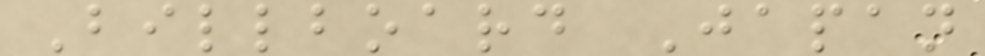Billboard Japan
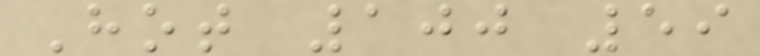Hot 100 59
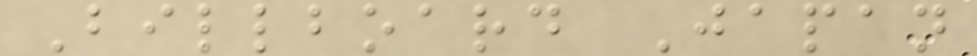Billboard Japan
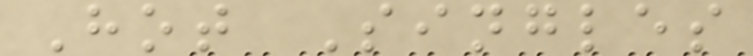Hot Singles
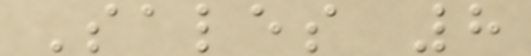Sales 8
